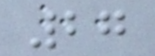27
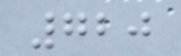720
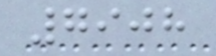7908
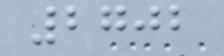2702
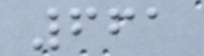661
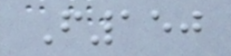F150
